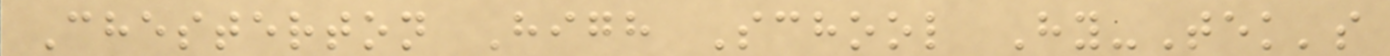Chesterton High School Hy-Tek's
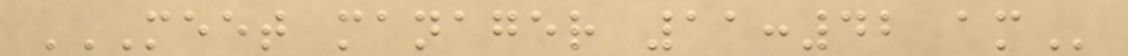MEET MANAGER 11:42 AM
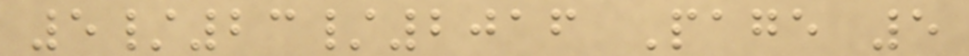5/23/2016 Page 5
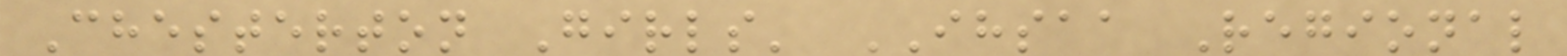Chesterton Girls' IHSAA Regional
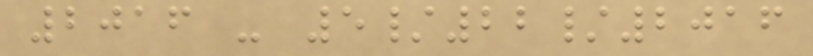2016 - 5/22/2016
